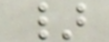}
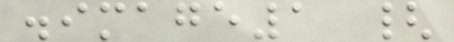.image1 {
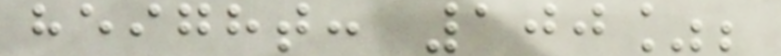height: 100%;
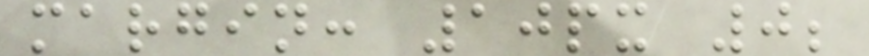margin: 10px 0;
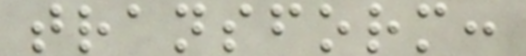transform:
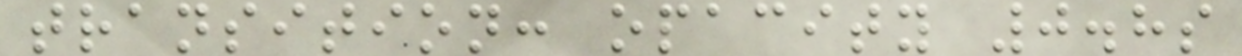transition: opacity 0.8s
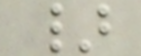}
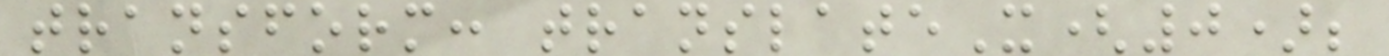transform: translateX(0);
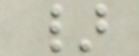}
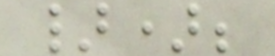});
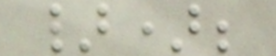});
